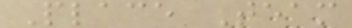Place Team
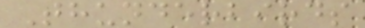Thunderbirds
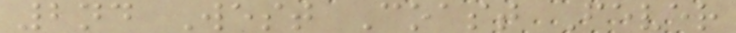2nd West Coast Fever
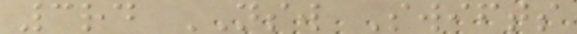3rd NSW Swifts
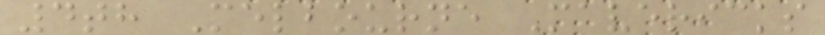4th Melbourne Mavericks
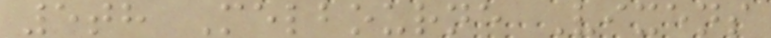5th Melbourne Vixens
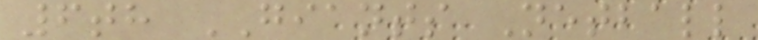6th GIANTS Netball
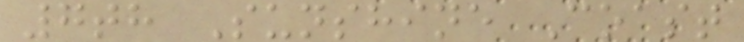7th Sunshine Coast
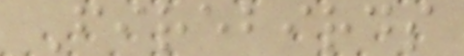Firebirds
